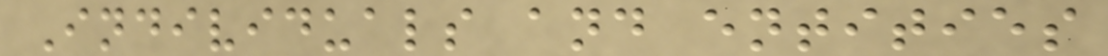Individuals and entities
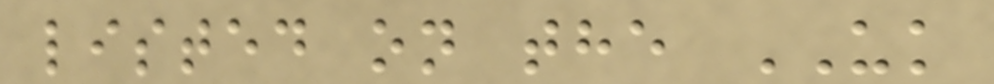listed on the UK
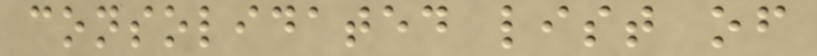consolidated list of
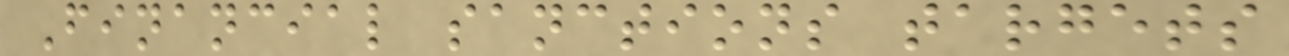Financial sanctions targets
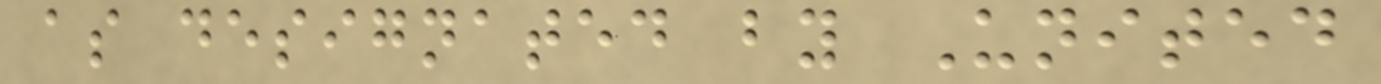as designated by United
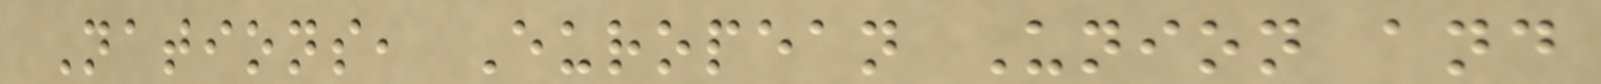Nations, European Union and
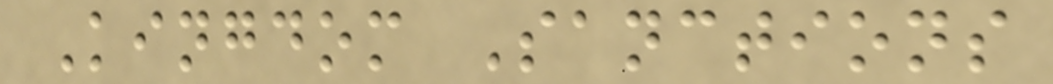Kingdom Sanctions
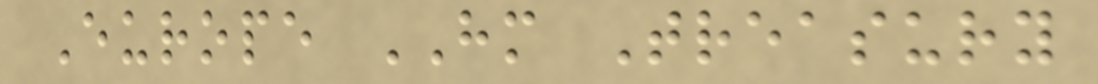Europe HM Treasury
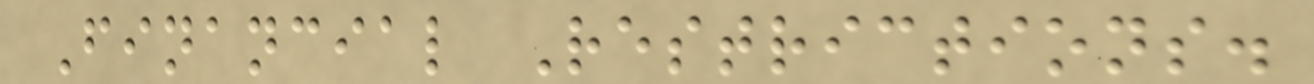Financial Restrictions.
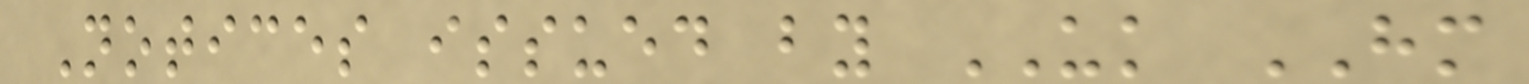Notices issued by UK HM
